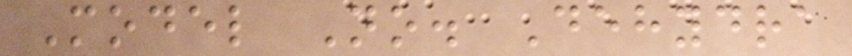Model No. Dehydra
